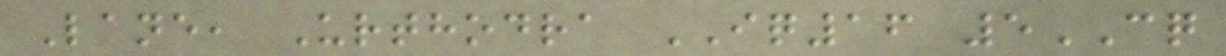Lane, Urthodra IQ16 5CQ
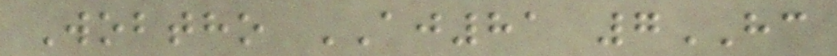Wobtho AJ81 7HC
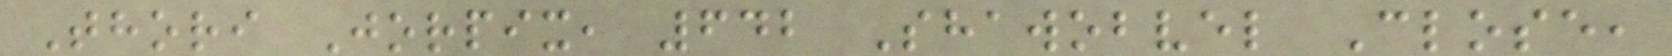Thori Jorpix, 642 Shawobvel Close,
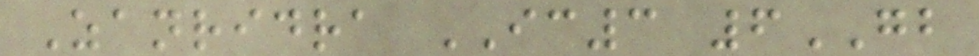Zanridra IC3 6GB
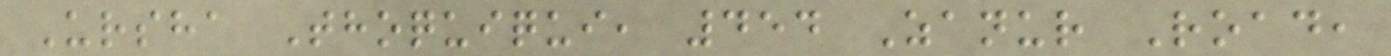Ursha Thoquiqui, 454 Zanur Road,
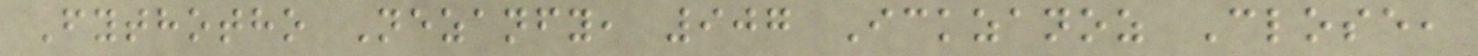Fythotho Nezanfy, 907 Ickzanoz Close,
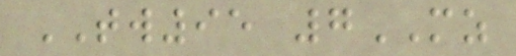TW95 7MZ
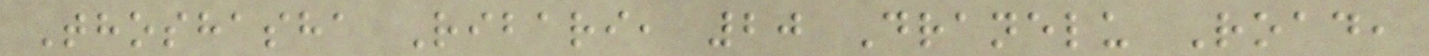Thoshasha Ribari, 20 Dranelu Road,
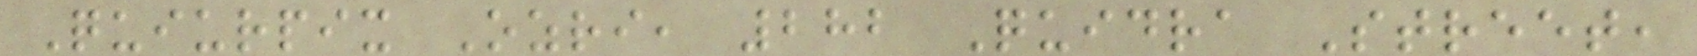Quiurpix Ozri, 282 Quidra Street,
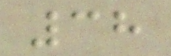38
